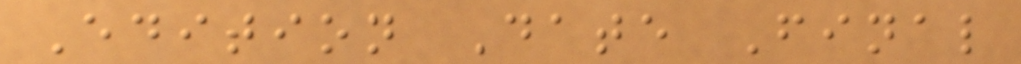Edition Date Final
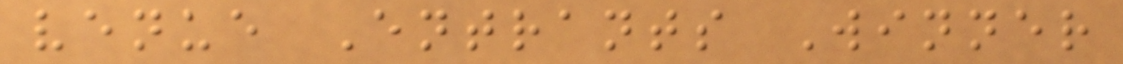venue Entrants Winner
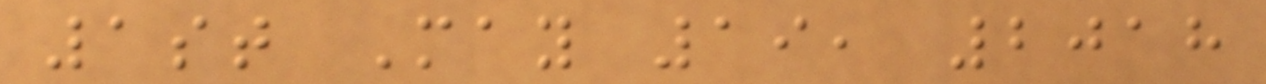1st May 19, 2018
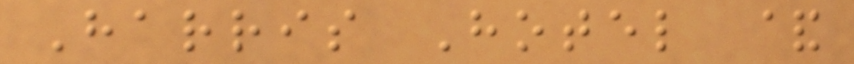Harris Hotel &
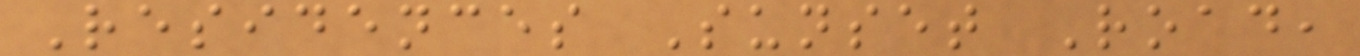Residences Sunset Road,
